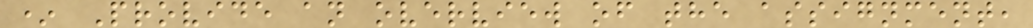* Provide an overview of the assignment,
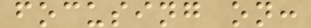focusing on:
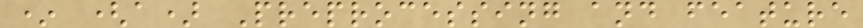* (a) Preprocessing and feature
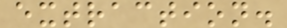extraction.
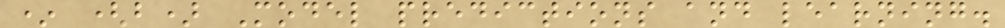* (b) Model predictions and learning.
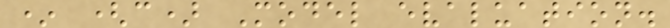* (c) Model evaluation.
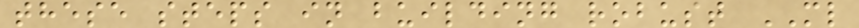these steps in building robust ML
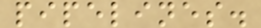pipelines.
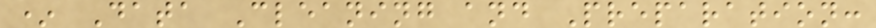* Data Cleaning and Preparation:
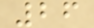26
